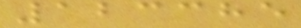123385
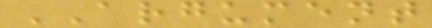ARGUMENT
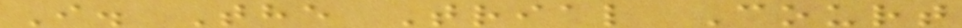I. The Trial Court
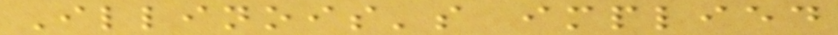Illinois's implied
